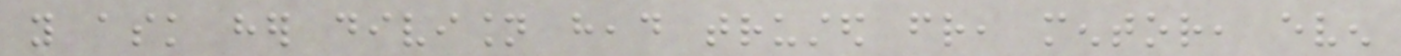you ask her division head trusted friend, mentor, even
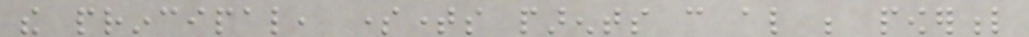the principal, sometimes parents can also be powerful
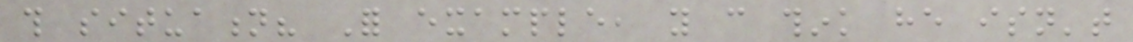this situation? For example, you can think he isn't
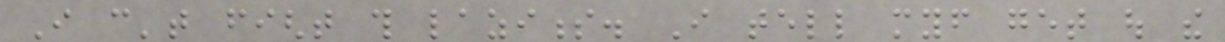I can't fight this laziness. I tell myself get out the
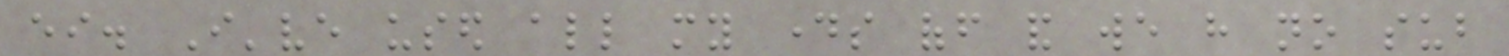either. I've used all my days off and we have no sub
